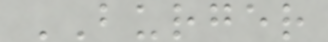BURGER
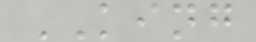KING
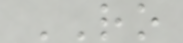RO
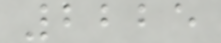2225
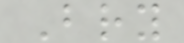Bry
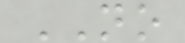NO
